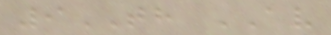9TH AV
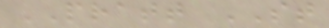PRATT ST
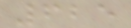625
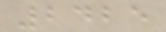2425
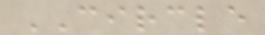CIRCLE
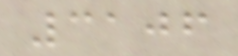3106
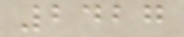2427
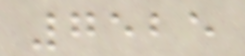7525
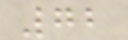72
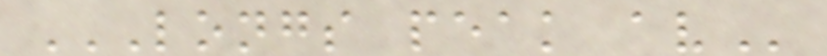LONGS PEAK AV
